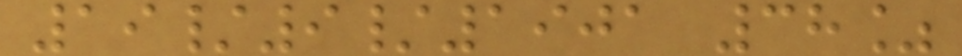19/9/1901 38%
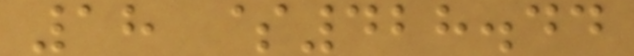18 $428.44
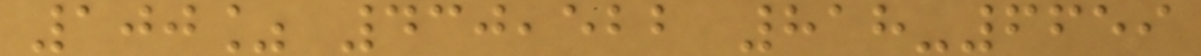100% 430,522 818-6659
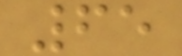65
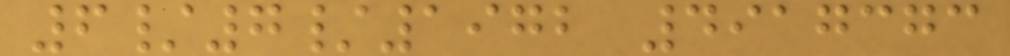6/7/1972 4917373
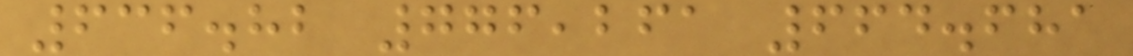636.82 776,261 664.681
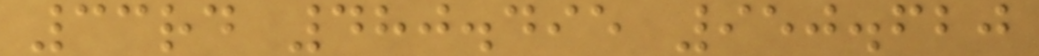33rd 480.495 950.620
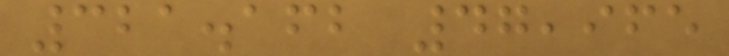321.162 47,965
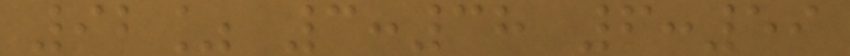92% 3:38 6:59
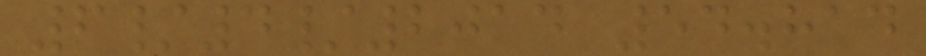6/4/2014 54.814
